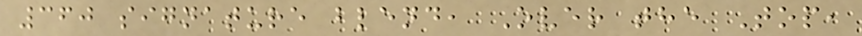360 signature blend, Over the Top,
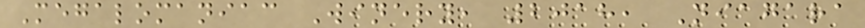Megalomaniac Winery, 2018, Niagara
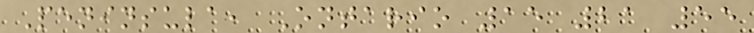Peninsula, Ontario 15 21 55
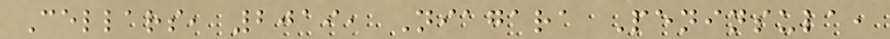Cellars, 2019, Niagara Peninsula,
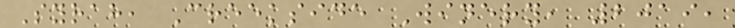Syrah, Creekside Winery, 2019,
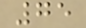75
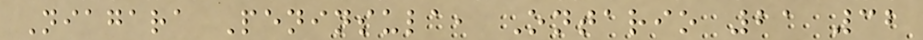Niagara Peninsula, Ontario 21 32
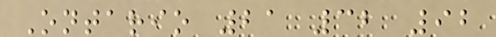Ontario 21 32 92
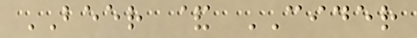BEER & CIDER
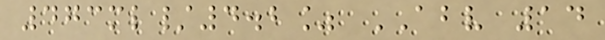473ml/4.2% ABV 14
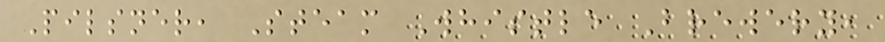Pilsner, Steam Whistle Brewery,
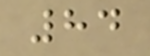84
